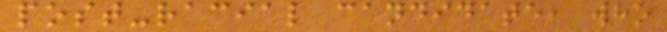post-racial candidate, who
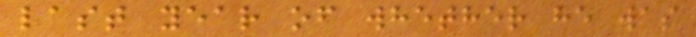last year of whether he was
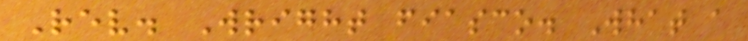Rev. Wright fiasco. What a
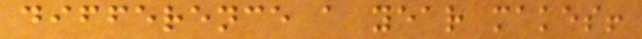difference a year makes!
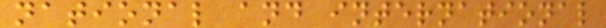national and international
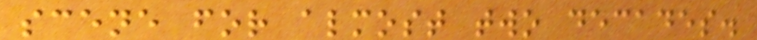scene for almost two decades.
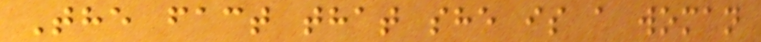The fact that she is a woman
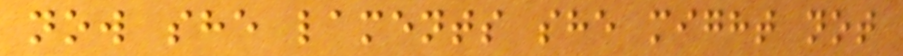now she laments she might not
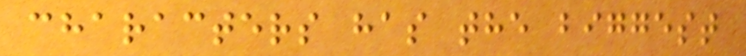characters has the biggest
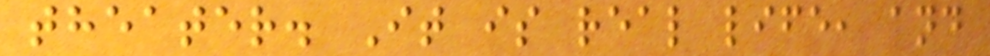theater. It is real life, and
